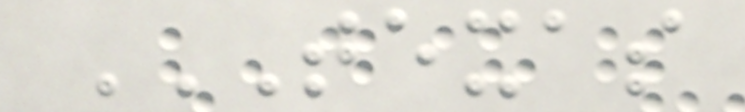TEXAS
